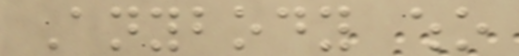Anybody who
